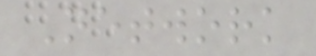Network
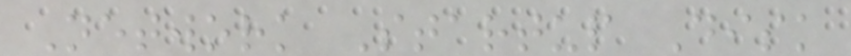Network Startup Disk
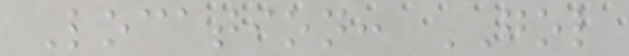Location: GOL
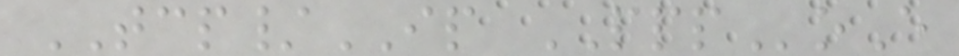TCP/IP PPPoE
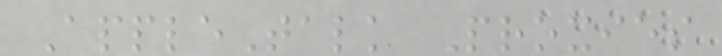AppleTalk Proxies
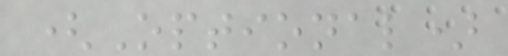(Optional)
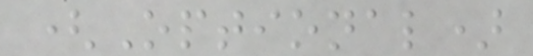(Optional)
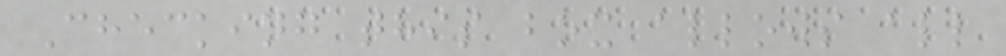Checking this box allows all
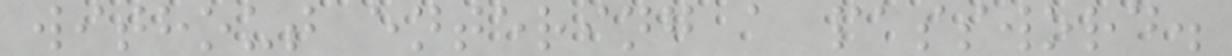without entering a password.
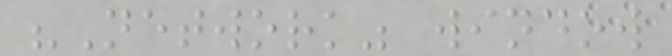"Network" window
